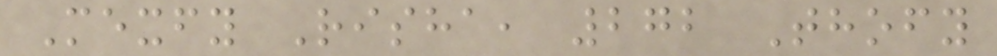Mexfy Risha, 272 Thofy
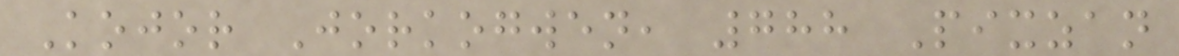Kojor Jorkogwen, 788 Pixzan
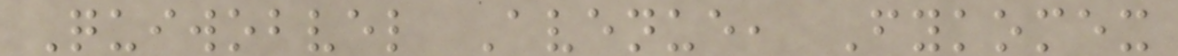Quiwobvel Avenue, Fykomex
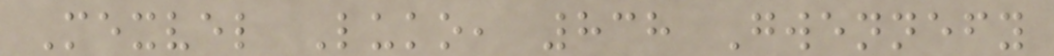Mexvel Luko, 838 Gwennefy
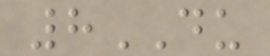8DU
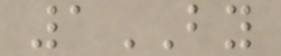1BY
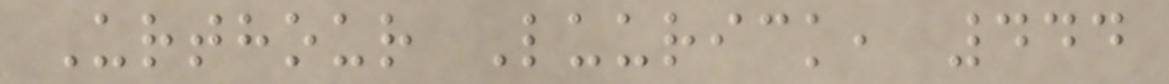Urthour Luurick, 444
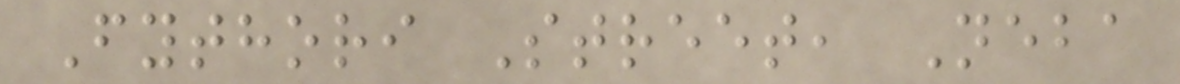Fythori Street, Neba
